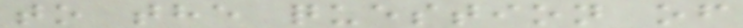to the question of
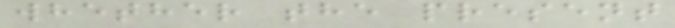whether the present
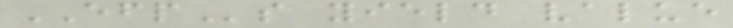EFPs yield value
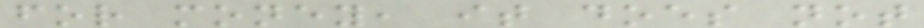for money, it does not
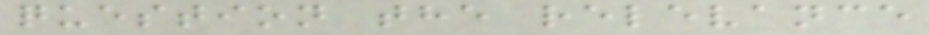question the relevance
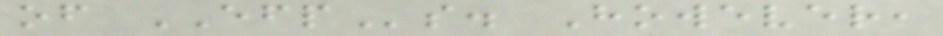of EFPs. However,
